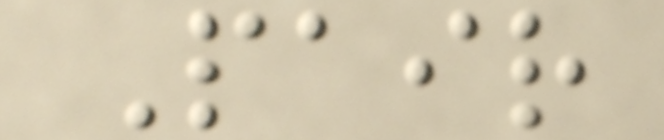Pair
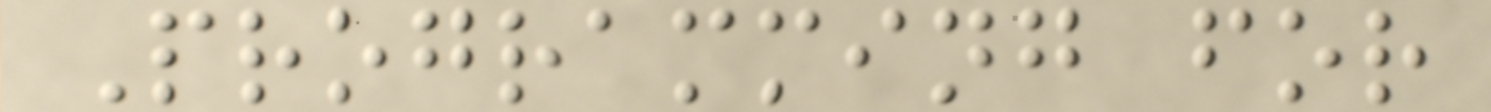Programming for
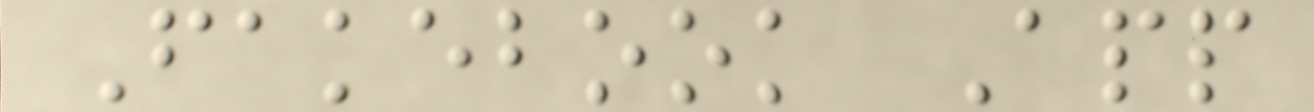Fakebook App
